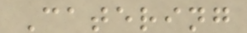Catering
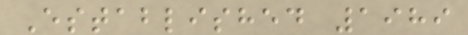Established 1989
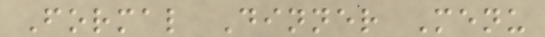Formal Dinner Menu
